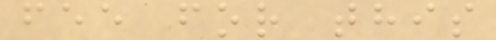fee for this
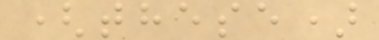(these)
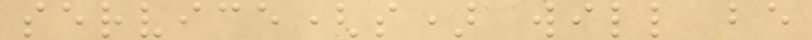service(s) will be
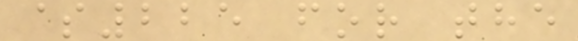$225 for the
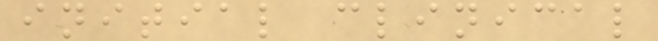initial clinical
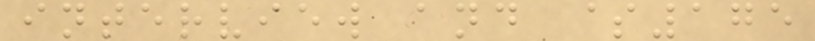interview and $175
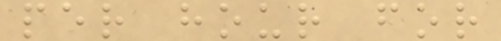per hour for
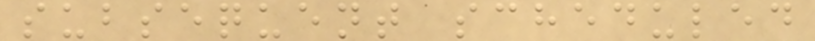subsequent scheduled
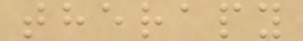therapy
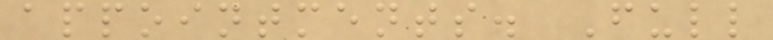appointments. Full
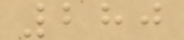280
